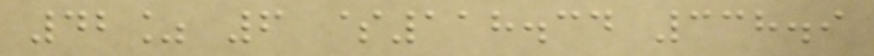42% 6 $118.34 338.9
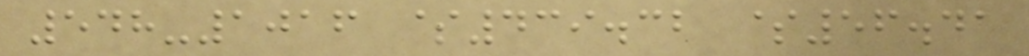548-1016 $439.32 $56.41
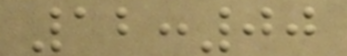12:00
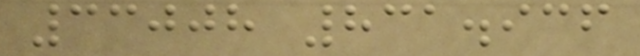33008 831.936
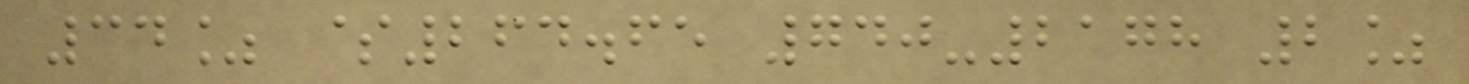34% $264.65 740-2178 2%
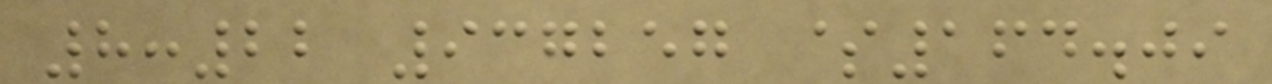8:22 937257 $164.09
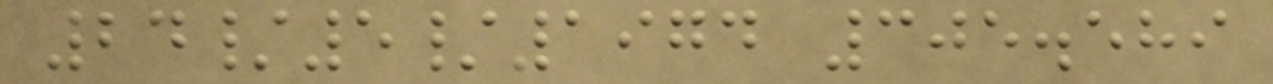24/5/1974 305.589
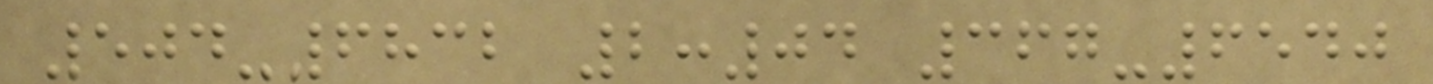504-6832 2:04 367-6540
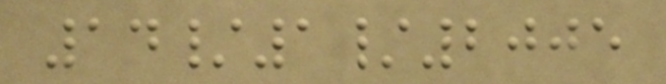14/1/2005
